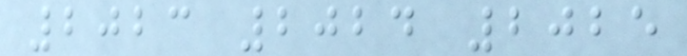2023 2024 2025
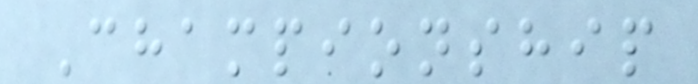Championship
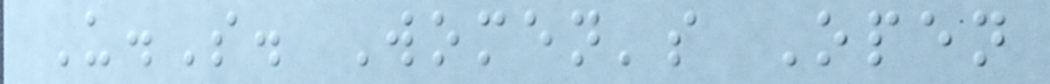U.S. Women's Open
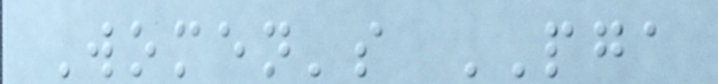Women's PGA
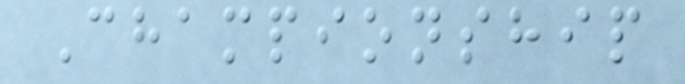Championship
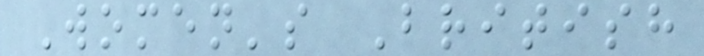Women's British
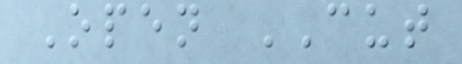Open CUT
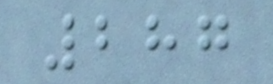287
